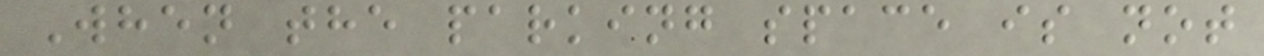When the parking space is not
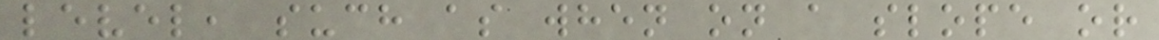level, such as when on a slope or
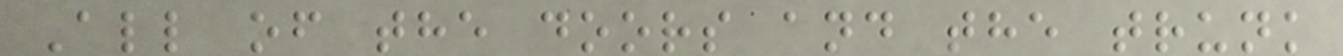All of the doors and the trunk
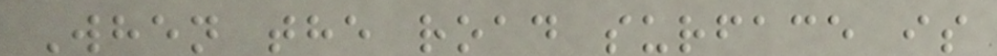When the road surface is
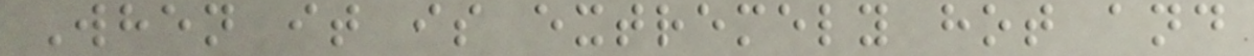When it is extremely hot and
